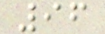96
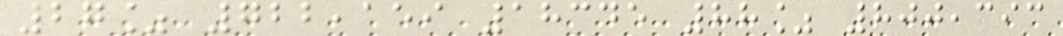27% 722,159 18345 88% 800,393
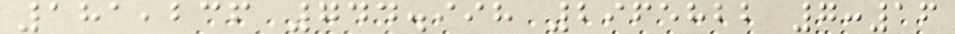181,236 744.998 2965822 7:16
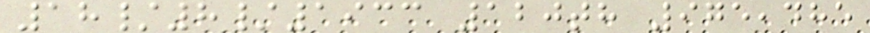18/8/1933 120th 975,485
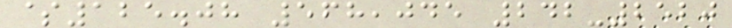$125.08 568,045 242-2520
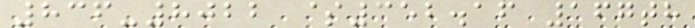836-8022 $352.16 167th
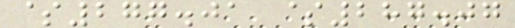$277.01 $287.07
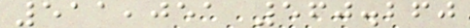511,051 560.260
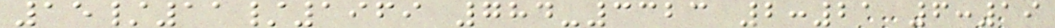15/11/1969 784-3323 2:21 6:19
